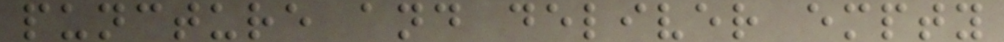puncture and deliver empty
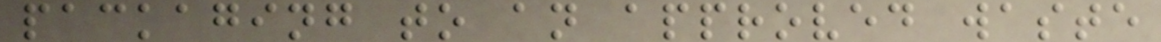packaging to an approved waste
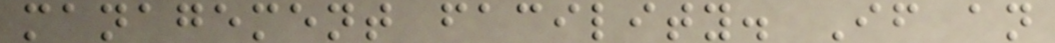management facility. If an
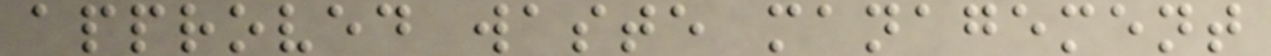approved waste management
